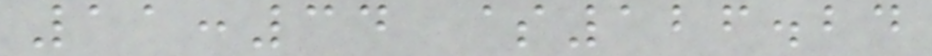11:34 $126.24
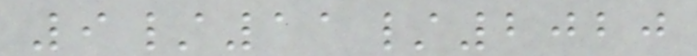9/11/2020
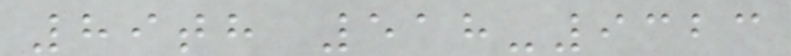89th 518-9323
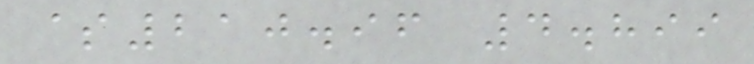$210.96 4.899
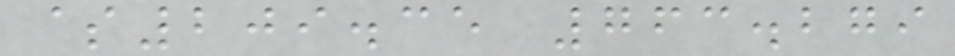$209.35 763.279
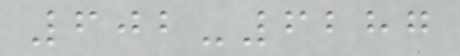602-6287
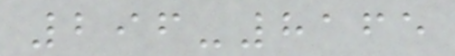296-8165
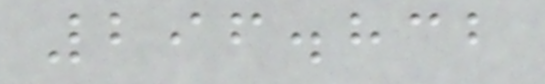296.832
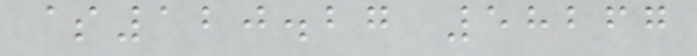$120.27 58267
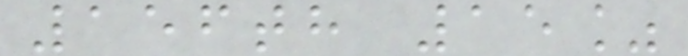156th 15%
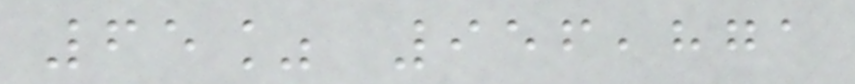65% 956,871
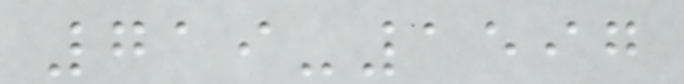719-1597
